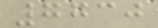7730
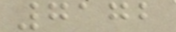7172
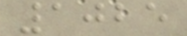1025
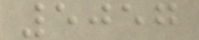5057
